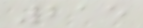215
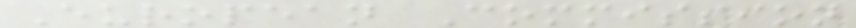European Commission
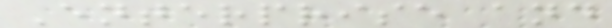Enterprise and
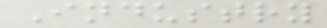Industry
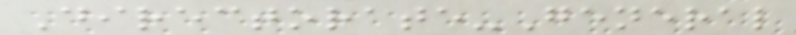Directorate-General
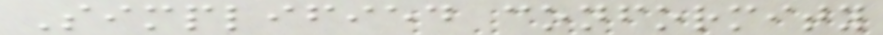Simplified conformity
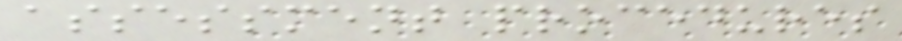assessment procedures
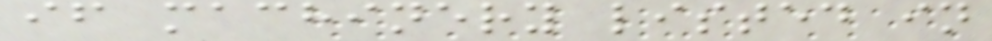if machinery listed in
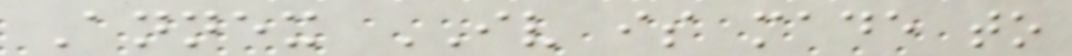Annex IV is made to
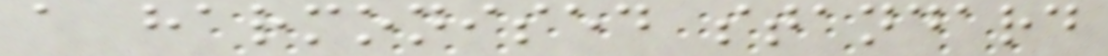a harmonised standard
